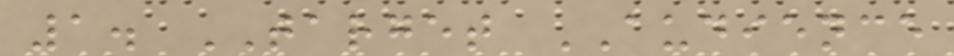1. TARGET AUDIENCE
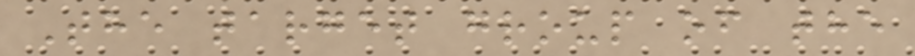The target group of the
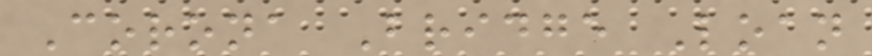Corona Bridge Loan
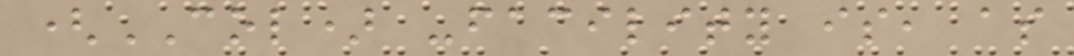(COL) -facility is, as
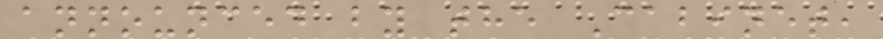announced by the Cabinet,
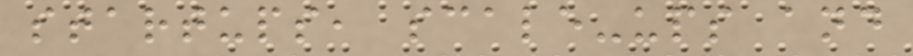startups, scale-ups and
